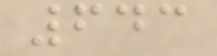643
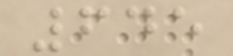645
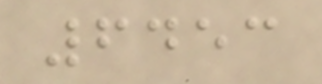6453
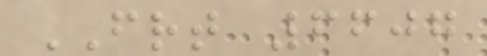FRT 6607
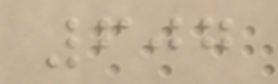607
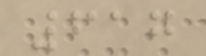617
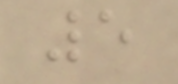5
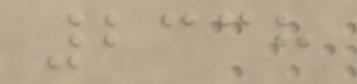2338
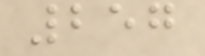257
